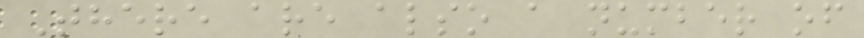There are also a number of
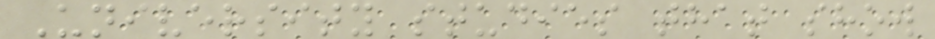University studies that show
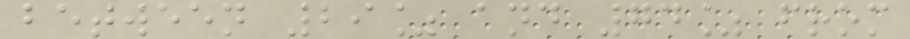between 29% and 74% from
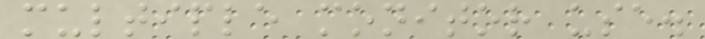multiple monitor use.
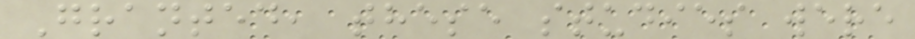Granted, these studies were
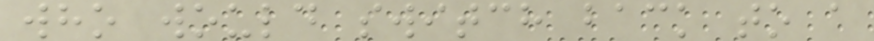who would switch back to a
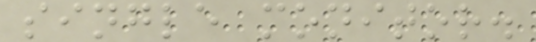single monitor.
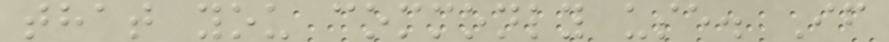that you commonly use. If
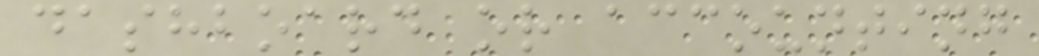dashboard or accounting
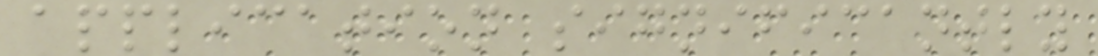application significantly
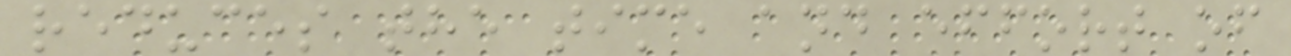reduces the time and effort of
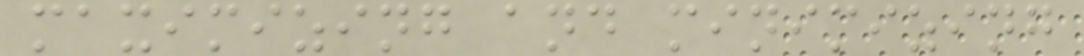maximizing and minimizing
